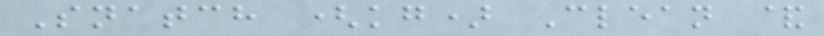Snatch (kg) Clean &
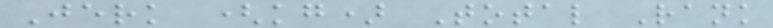Jerk (kg) Total Rank
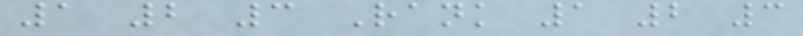1 2 3 Rank 1 2 3
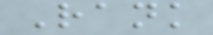Rank
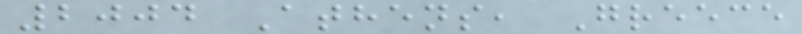2004 Athens, Greece
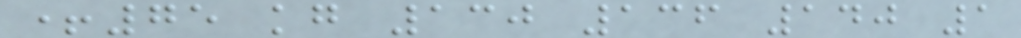+75 kg 130 136 140 1
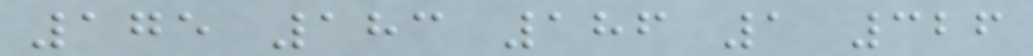175 183 186 1 326
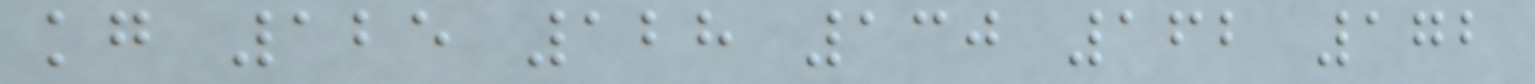kg 125 128 130 162 172
